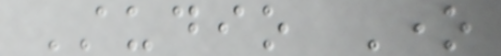Studio One
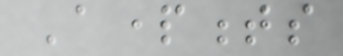Apartments
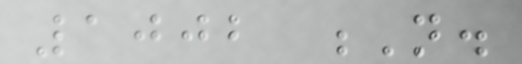1002 N.
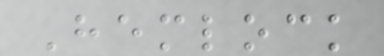Hemlock
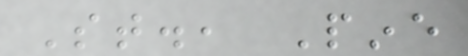St., Pine
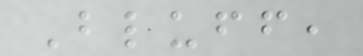Bluff,
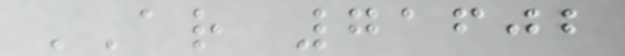AR 71602
